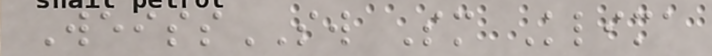WeissSW Sm Klima
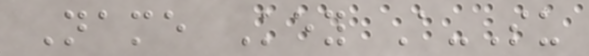Name Key A-Su
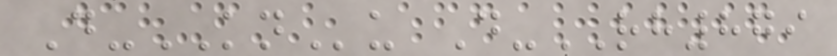D-KNu D-RH879
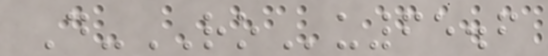D-ROu65.6
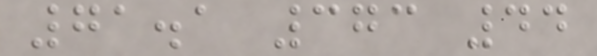71.1 373 44
